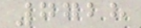7728
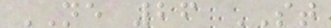NE 26 ST
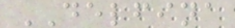DELFINA
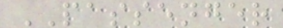PASSENGER
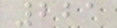221
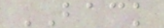BACK
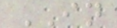IN
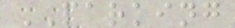PARKING
